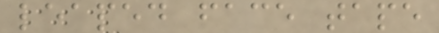leaped face tape
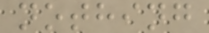nothing
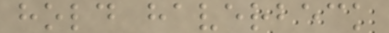hold haverbeck
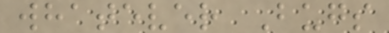whatever Bugs
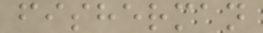fisherman
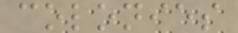colonies
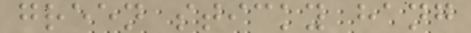green sticky hang
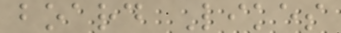board Likes
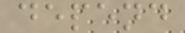depend
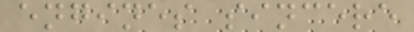engines sincere
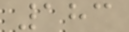183
